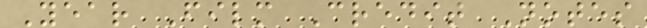Year Film Credit Notes
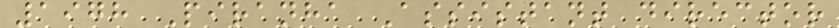1978 Piranha Assistant director
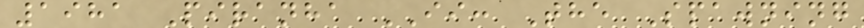1981 Piranha II: The Spawning
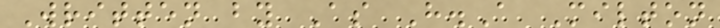Written by As H.A Milton
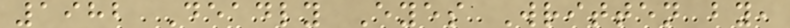1982 Deadly Eyes Written by,
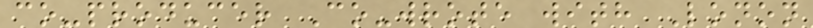co-producer Co-wrote with Lonon
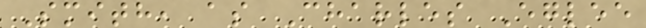Smith, as Charles Eglee
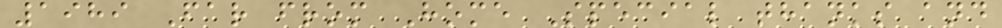1989 Far from Home Special thanks and
